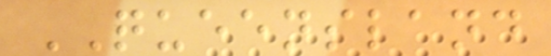QUEENSLAND
